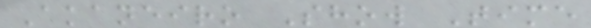Akaneiro Show Time
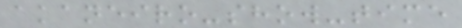akaneiro-show-time
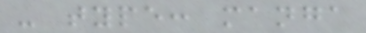- type: manga
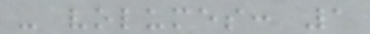- volumes: 1
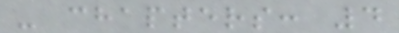- chapters: 4
